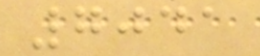7041
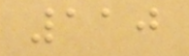110
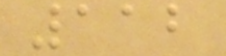112
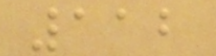112
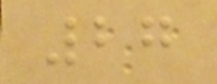27
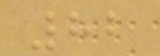82
